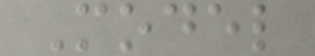Model
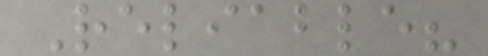Reliable?
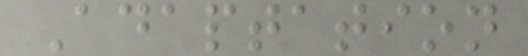Adaptation
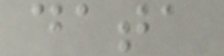data
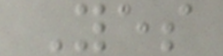Yes
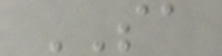SA
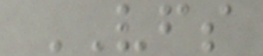VFS
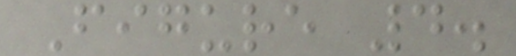Figure 4.
